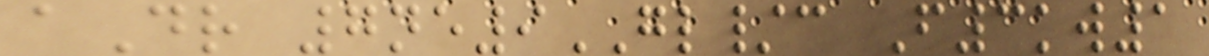aDr 7ne9GL/c F3kw1
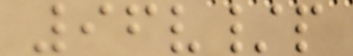96v/p
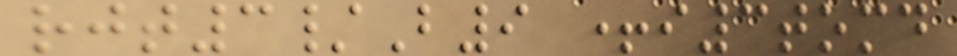rjt3/B9 +i3tomd
